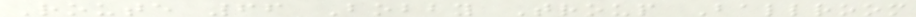Route 66 Bobby Troup Ballroom
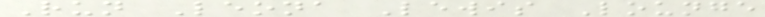Run Leona Lewis Lounge
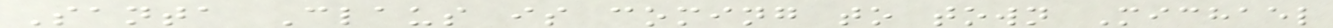Santa Claus is coming to town Michael
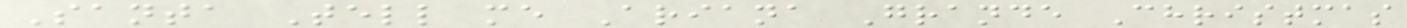Santa Tell me Ariana Grande Christmas
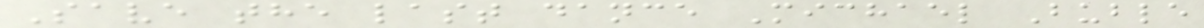Save the last dance Michael Buble
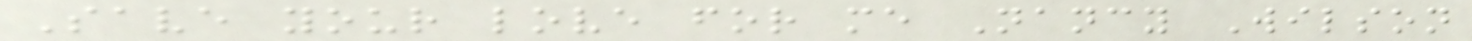Save your love for me Nancy Wilson
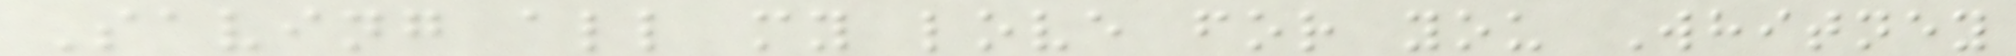Saving all my love for you Whitney
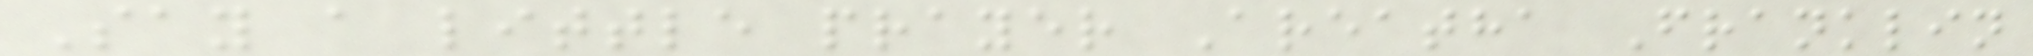Say a little prayer Areatha Franklin
